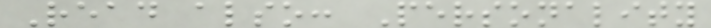Read also: Personality
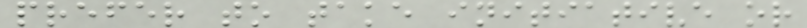prefer to take initiative or
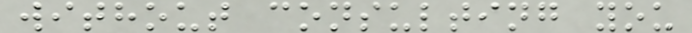without consulting you
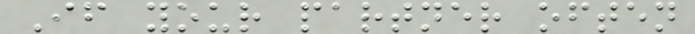If your partner often
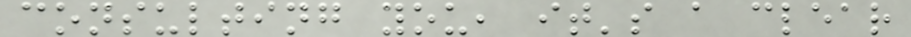consulting you, it's a clear
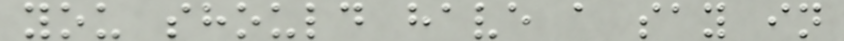you should have a say in
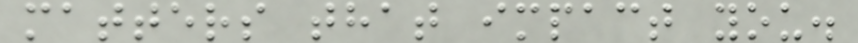matters that impact you.
